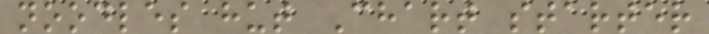noodles hut Chart starter
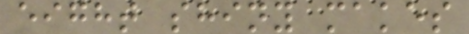eight shiny makes
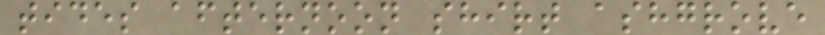tides afternoon shirt ashgrove
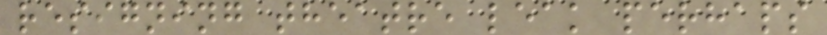resigning theatre leak perhaps
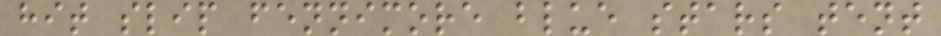hit slip fennimore blue stars tent
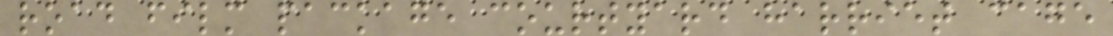road film package courtyard harriet cage
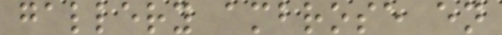gallery ambrose en
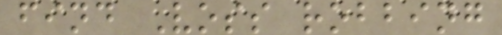find Voss robbing
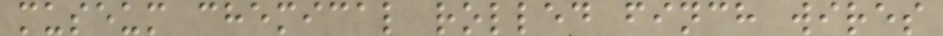museum chemical rolled finch wires
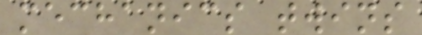mechanics twins
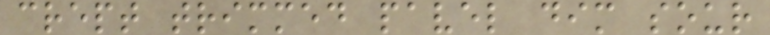crept trimmed pavel dim sour
